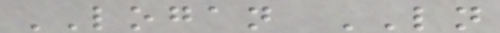LOGAN LN
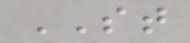ST
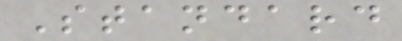Standard
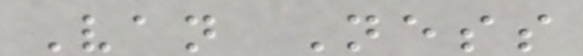Van Ness
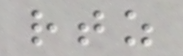rtz
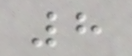8
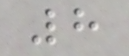8
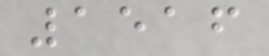1516
